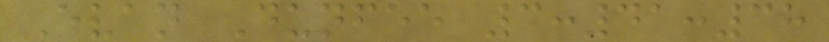Evan Dunfee 3:41:38
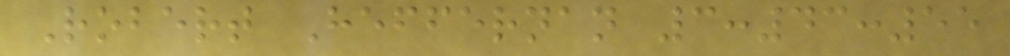Robert Heffernan 3:43:55
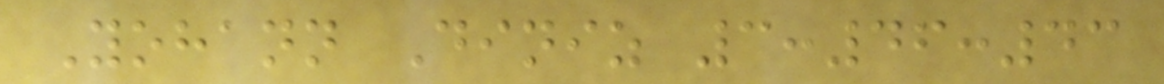Yohann Diniz 3:46:43
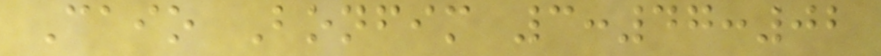Caio Bonfim 3:47:02
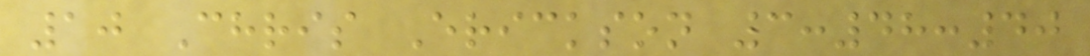10 Chris Erickson 3:48:40
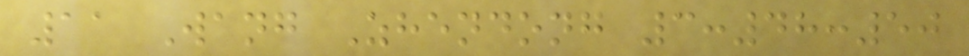11 Wang Zhendong 3:48:50
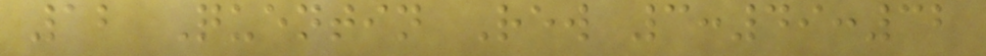12 Quentin Rew 3:49:32
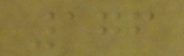176
